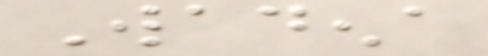Wadena
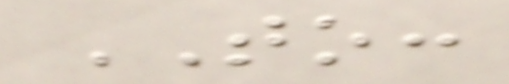TO:
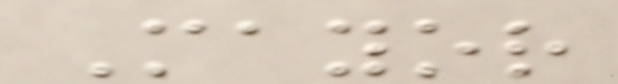Mayor
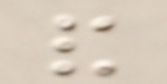and
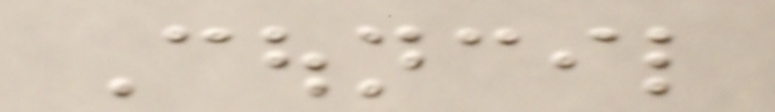Council
